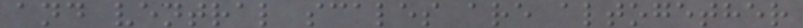and ventral scales are altogether
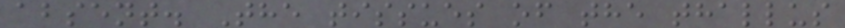absent. The tissues of the thallus
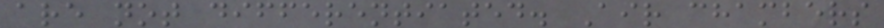are not differentiated. Air chambers
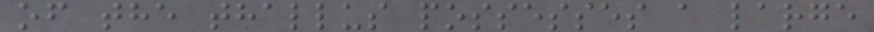of the thallus possesses a large
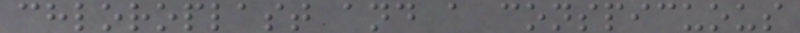chloroplast and a conspicuous
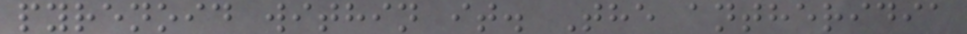pyrenoid within it. The antheridia
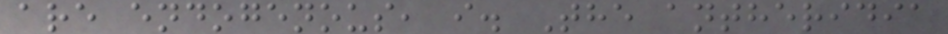are endogenous, i. The antheridia
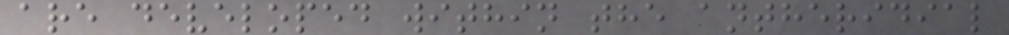are developed within the antheridial
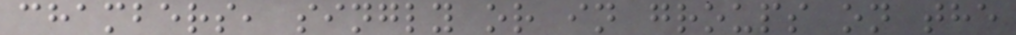chambers, singly or in groups on the
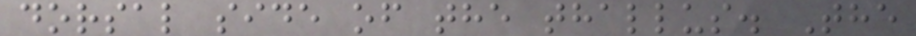dorsal side of the thallus. The
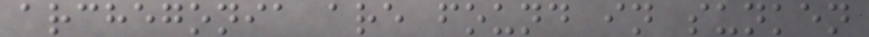archegonia are found in sunken
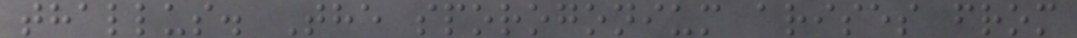thallus. The sporogonium arises from
